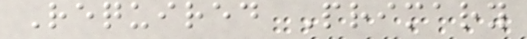Required Primary
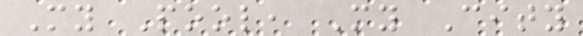My Pool, My City
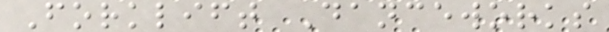Forklift Danceworks
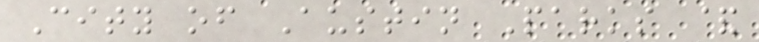City of Austin Parks &
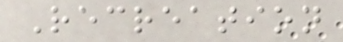Recreation
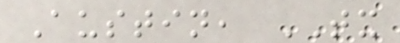Austin, TX
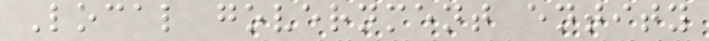Local government entity
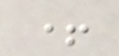+
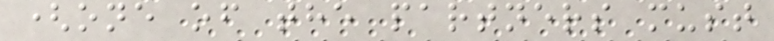(one of the partners must
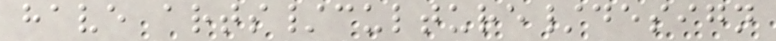have arts/culture/design
